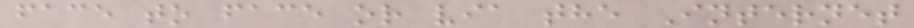face to face or via the Internet
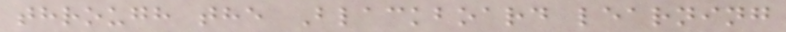through the Blackboard learning
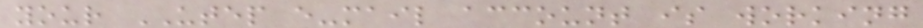your UTEP e-mail account is working
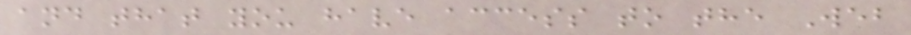and that you have access to the Web
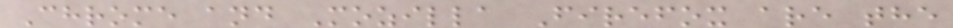Chrome and Mozilla Firefox are the
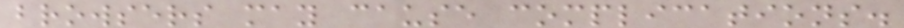browsers may cause complications.
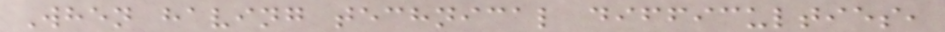When having technical difficulties,
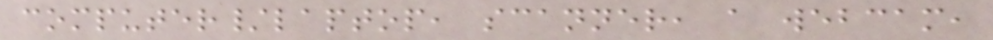computer/laptop, scanner, a webcam,
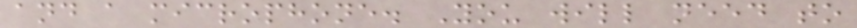and a microphone. You will need to
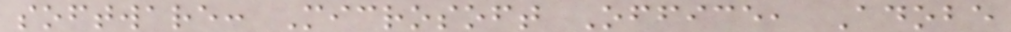software: Microsoft Office, Adobe
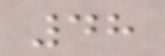48
